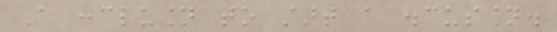A conclusion to start a discussion.
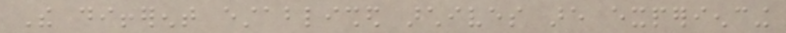The different established archives are experiencing
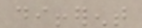different
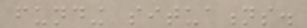funding situations.
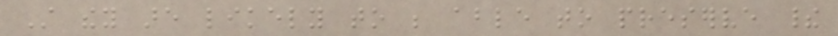Still they are likely to be able to preserve their
